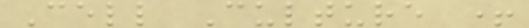Cell Culture +
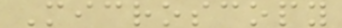Microscopy
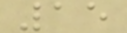15
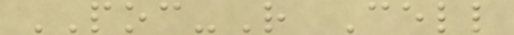POC-R Cell
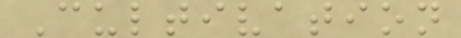Cultivation
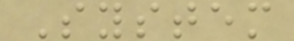System
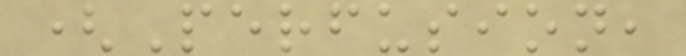(Perfusion,
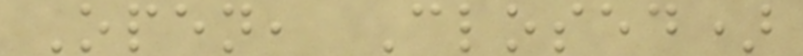Open, Closed)
